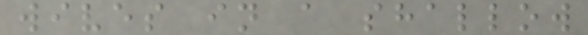wives in a shallow
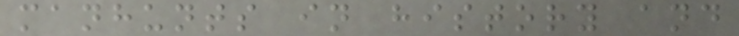manhunts in history and
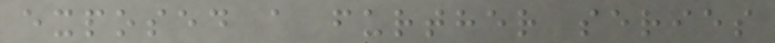exposed a further series
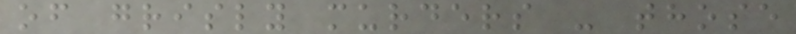of grisly murders - those
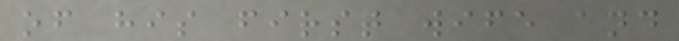of his first wife and
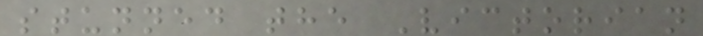stunned the Victorian
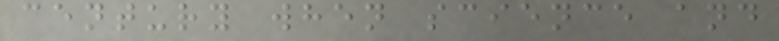century when science and
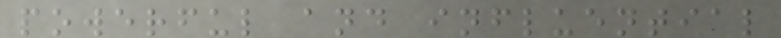powerful and influential
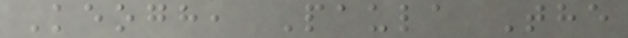Keogh, Paula The
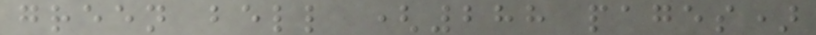green bell (288 pages)
